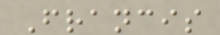Francis
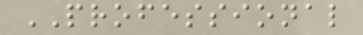PROFESSIONAL
